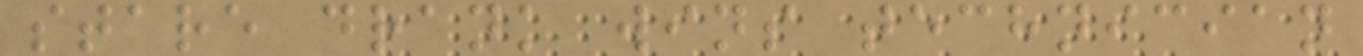stare drank wins technician
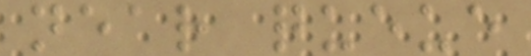near queue
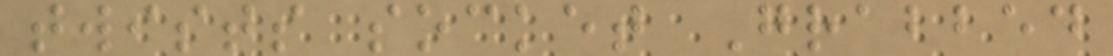twists socket Grabbed
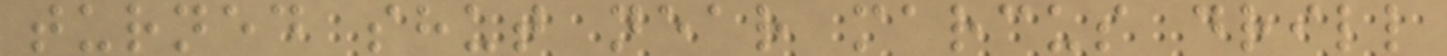turned shut near marcus drill
